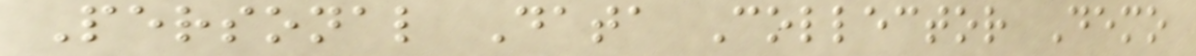Personal Data Collector Demo
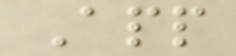App
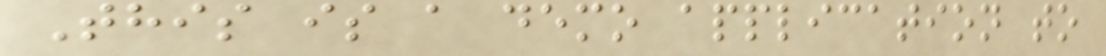This is a demo application to
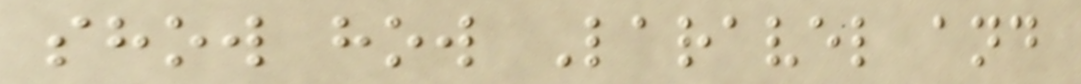show how Laravel and
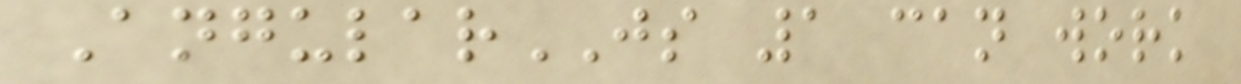AngularJS 1 can work
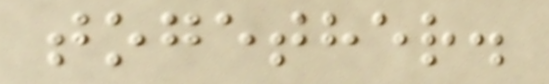together.
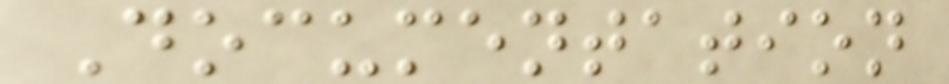Documentation
